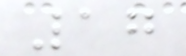17
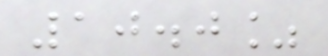10.0%
